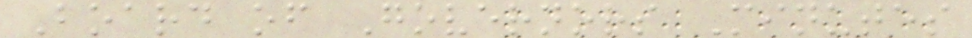Board of Governors Minutes
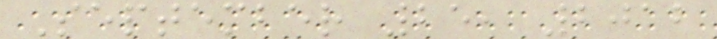September 25, 2012
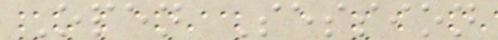Open Session
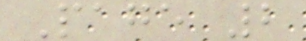Page 2
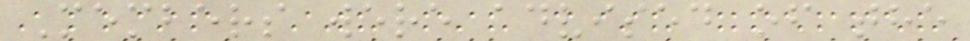Members were advised of the
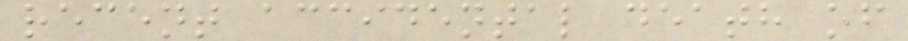recent accidental death of
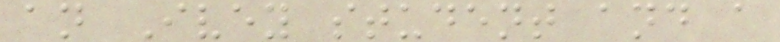an Ivey student and a
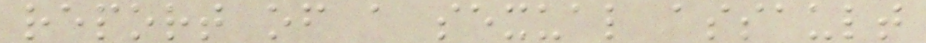report of a sexual assault
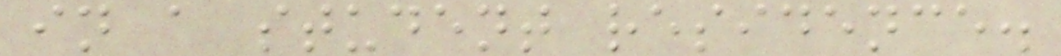in a student residence.
